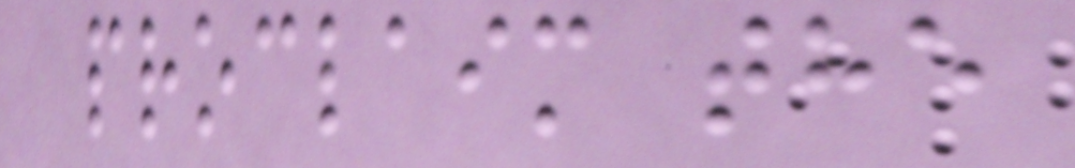proclaim the
